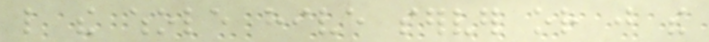like the whole hive server or just the
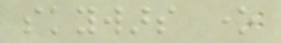skywars one
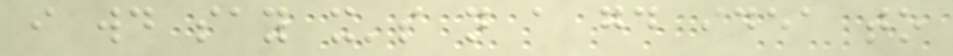i would say it's not a good idea to
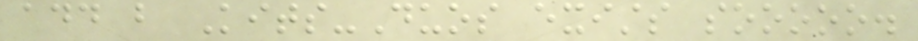add but Kits-Duos exists sooooo.
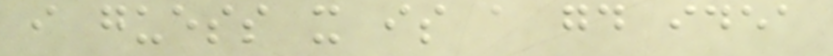i guess it is a good idea
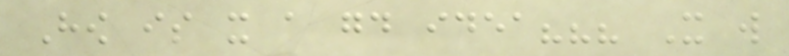How is it a good idea??? It will
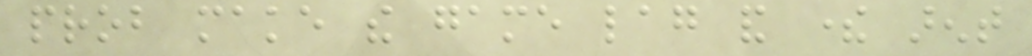prob make the game lag and there arent
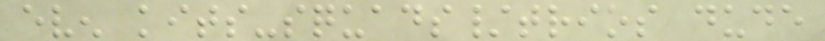even kits-squads/trios dude
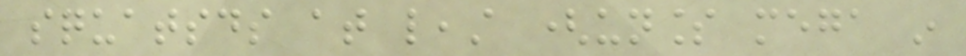squatsds at least (unless mega in
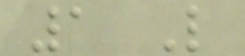1 Like
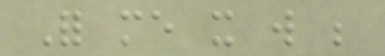For me it will be
